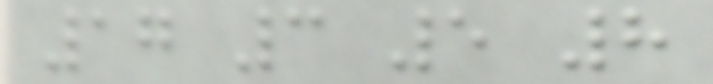17 3 5 8
